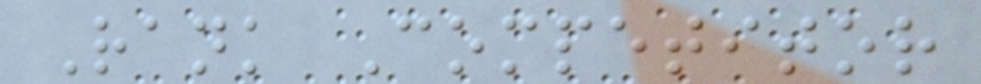Rank Competitor
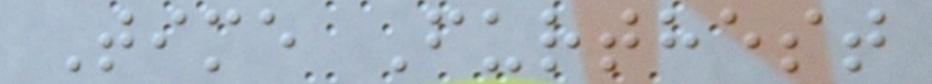Time Furthest
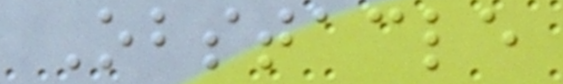Obstacle
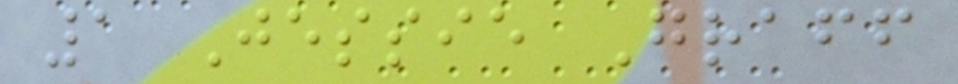1 Jessie Graff
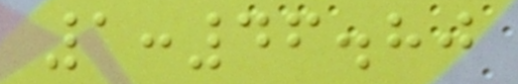1:46.80
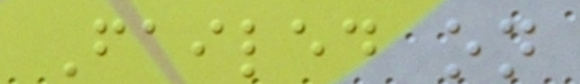Failed on
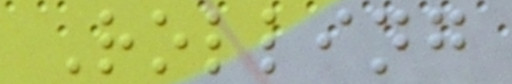Rolling
